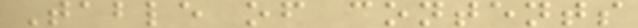Table of contents
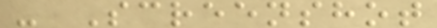- Screenshot
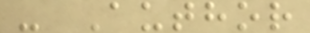- Author
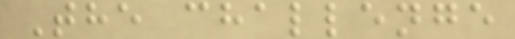The challenge
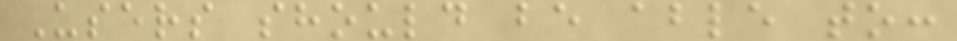Users should be able to:
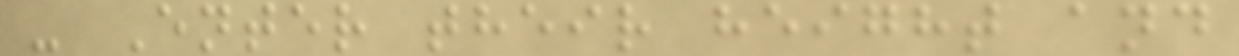- Enter their height and
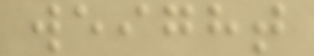weight
